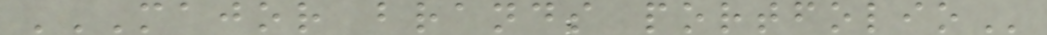MAJOR BRANDS PORTFOLIO
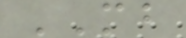MB
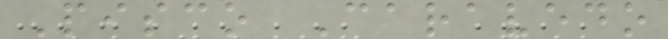Pisco Caravedo
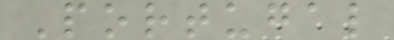Portugal
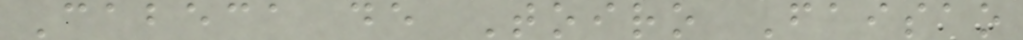Cabeca de Toiro Faisao
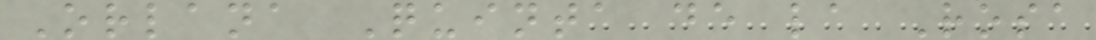Orlana Quinta de la Rosa
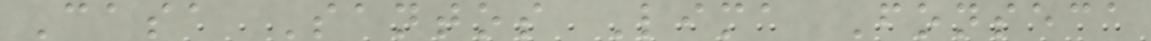Casa Santos Lima Fonseca
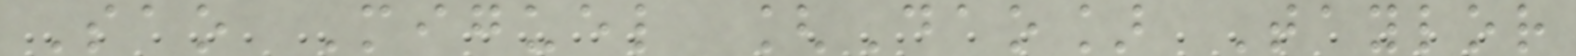Sao Miguel [Dao] Taylor
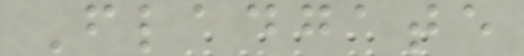Fladgate
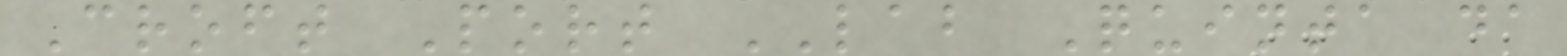Croft Port LAB Quinta da
